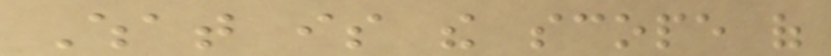What is the scope of
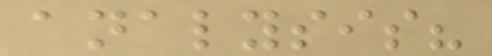analysis?
